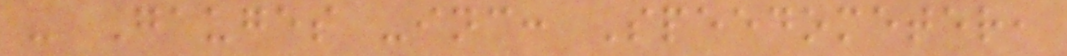- Gauges -inc: Speedometer,
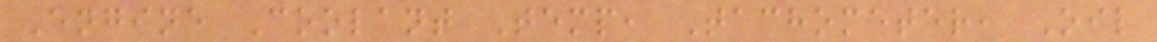Engine Coolant Temp, Tachometer, Oil
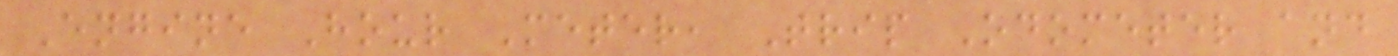Engine Hour Meter, Trip Odometer and
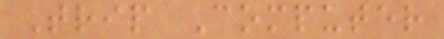Trip Computer
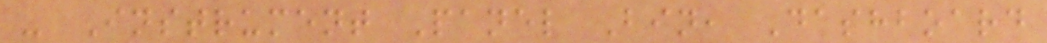- Instrument Panel Bin, Dashboard
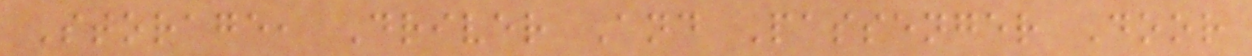Storage, Driver And Passenger Door
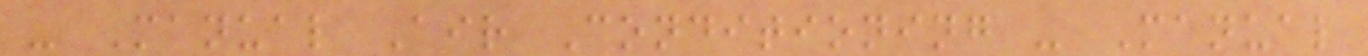- Manual Air Conditioning - Manual
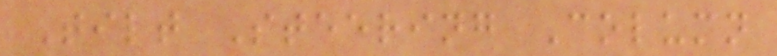Tilt Steering Column
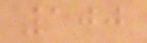100
